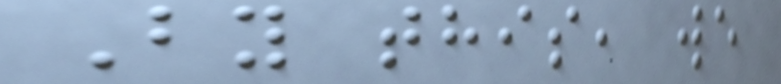By this, we
